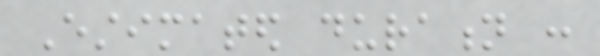Estimated duration :
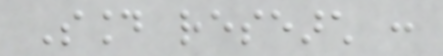Sound research :
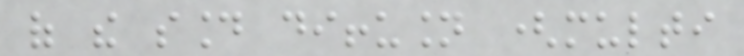of the sound diffusion (multi
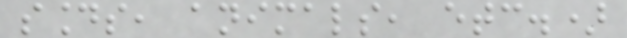sounds, animals, etc.)
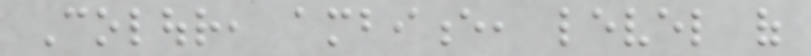Colour, ambience, level of
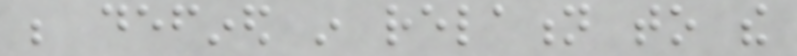be defined in relation to the
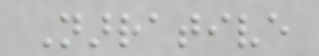Narrative
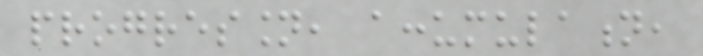progression, accumulation,
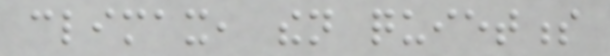climax, then quietness
